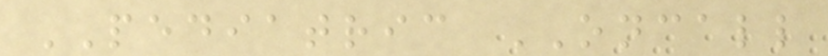PEDIATRIC ONCALL
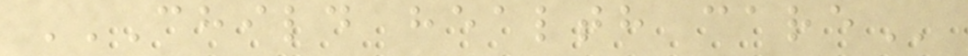CHILD HEALTH CARE
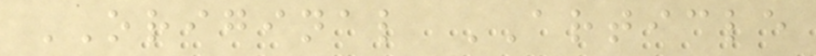ORIGINAL ARTICLE
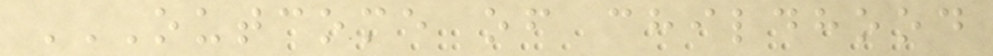OUTCOME OF CHILDHOOD
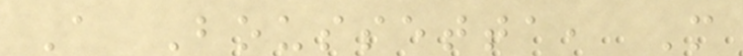A Boussetta, M
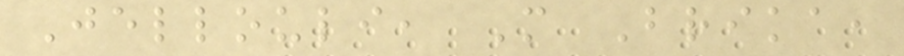Jellouli, M Brika,
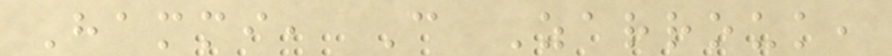Hammi, C Zarrouk,
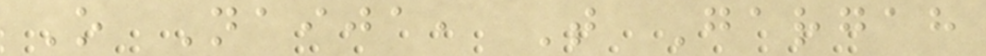O Naija, T Gargah
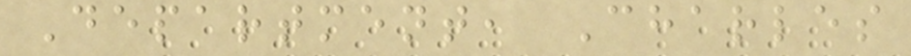Department, Charles
